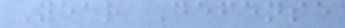Year Defense
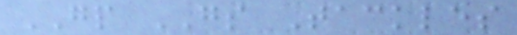GP GS Tackles
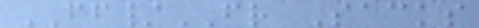FF/FR Sacks
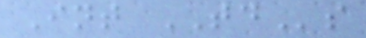Int TDs
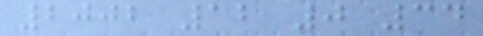2002 12 0 34
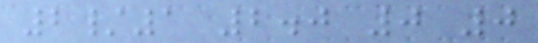2/1 2.0 0 0
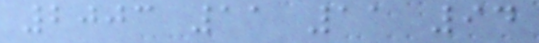2003 11 11 94
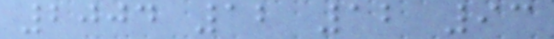2004 12 12 93
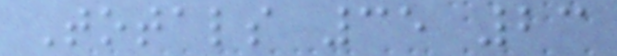Totals 35 23
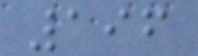196
